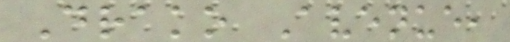Drako Avenue,
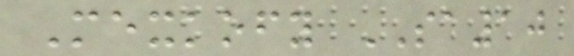Mexkofy SA10
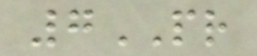7PR
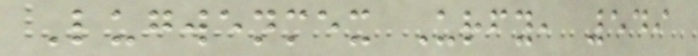Lugwenmex Urfy, 549
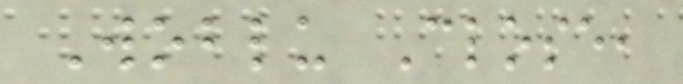Woblu Close,
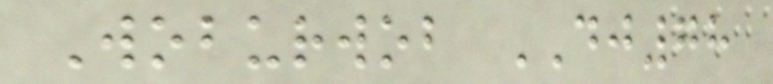Woburwob DJ78
